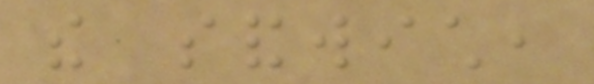the sandwich,
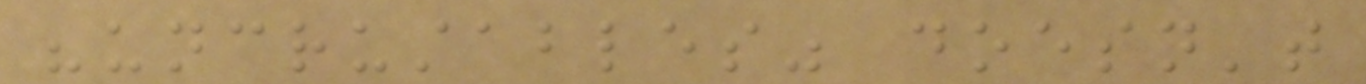"uncrustables" doesn't
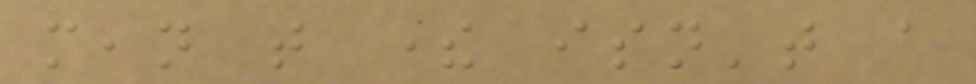mean that there isn't a
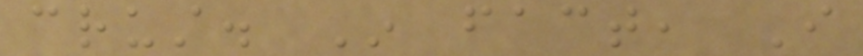crust. In fact, I
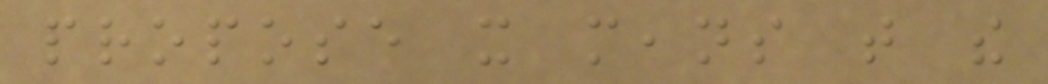propose it means that the
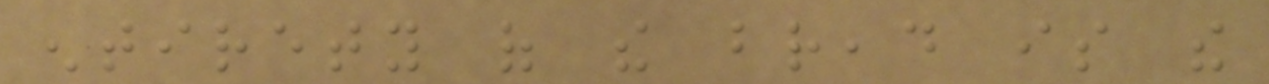entirety of the bread is the
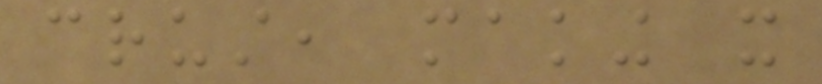crust, making it
